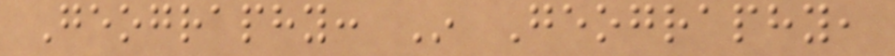Geography: In Geography,
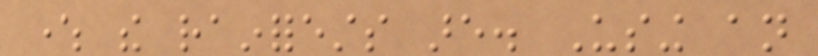where the rainforests are. Using an
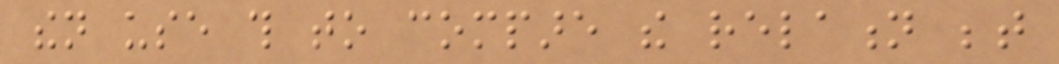then use this to compare the relation between
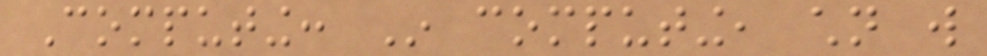Computing: In computing, children will
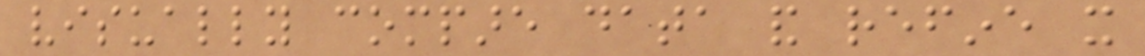visually compare data and refine it
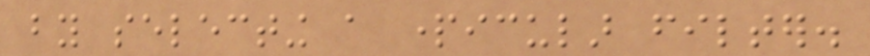by selecting a particular filter.
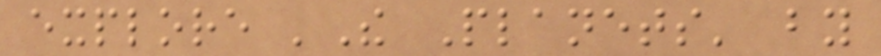explore 'The Planets' by
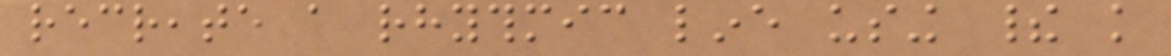recreate a rhythmic line using their knowledge
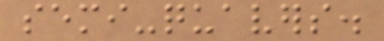semi-quavers.
